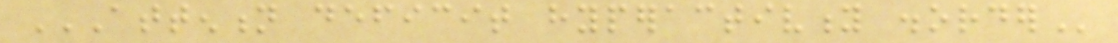ATTENTION DEFICIT HYPERACTIVITY DISORDER
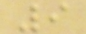9
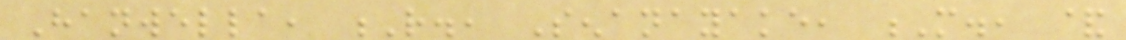Hanwella, R., Senanayake, M., &
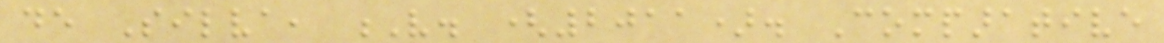de Silva, V. (2011). Comparative
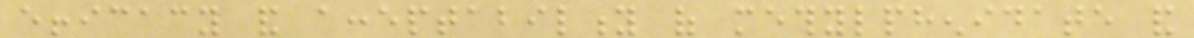efficacy and acceptability of methylphenidate and
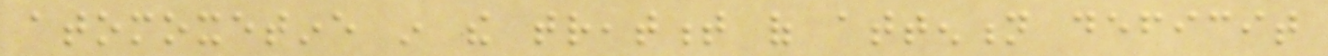atomoxetine in the treatment of attention deficit
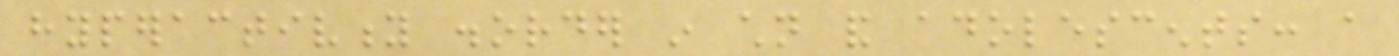hyperactivity disorder in children and adolescents: a
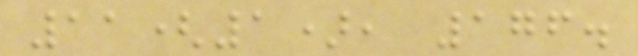11(1), 176.
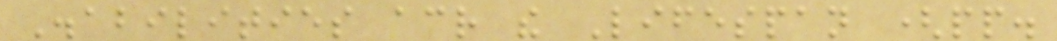Disabilities across the Lifespan (pp.
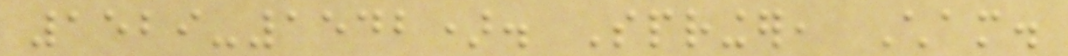1529-1542). Springer, Cham.
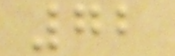72
